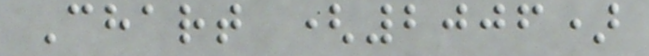Chart (2006)
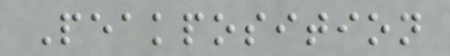Peakposition
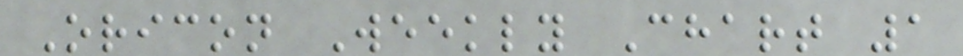Oricon Weekly Chart 1
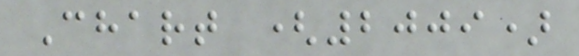Chart (2009)
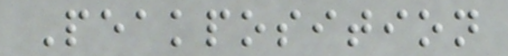Peakposition
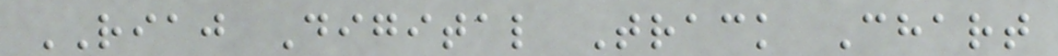RIAJ Digital Track Chart
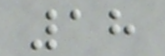18
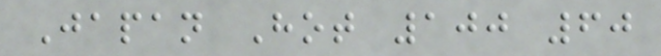Japan Hot 100 60
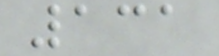131
